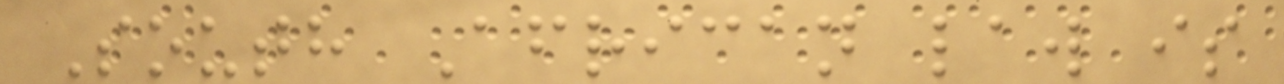South African law is
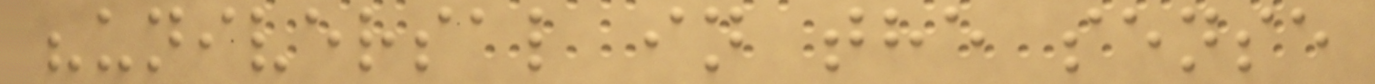"universal in the sense
